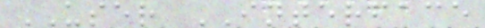USER INTERFACE
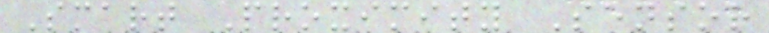Smart Proximity Sensor
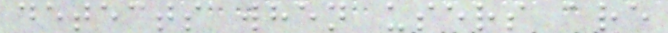detects when users are
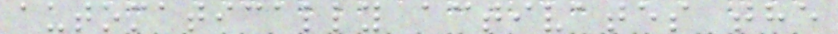automatically activates the
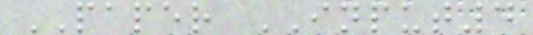PAPER INPUT4
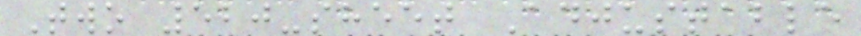Two 520-sheet Adjustable
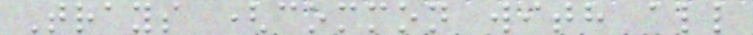Trays (common with all
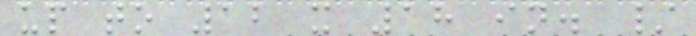up to 12 x 18 in. /
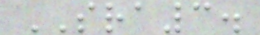SRA3.
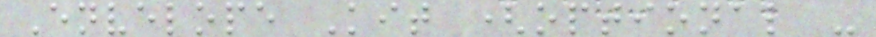Envelope Kit (optional -
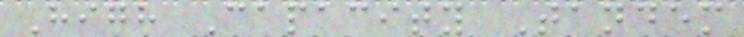High Capacity Tandem
